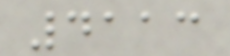4113
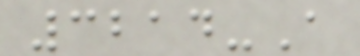3214-A
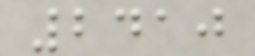2410
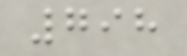798
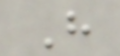H
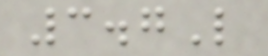3.7L
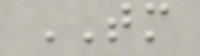TM
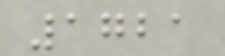1721
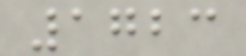1723
